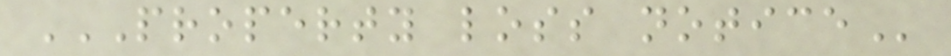PROPERTY LOSS NOTICE
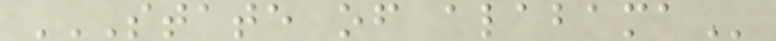STATE OF ALABAMA
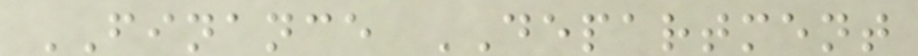FINANCE DEPARTMENT
